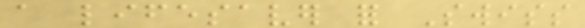a lifesaver for Swiss
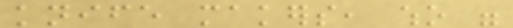knife makers, who were
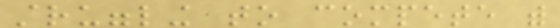struggling to compete with
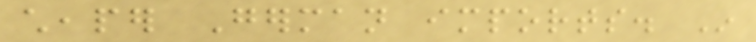cheaper German imports. In
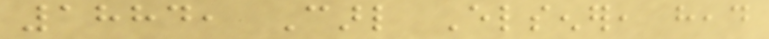1884, Carl Elsener, head
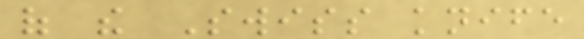of the Swiss knife
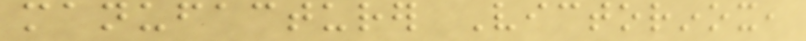manufacturer Victorinox,
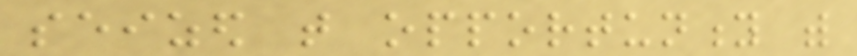seized that opportunity with
